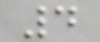4
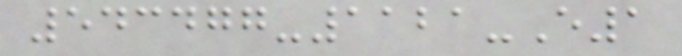543477-1121-E1
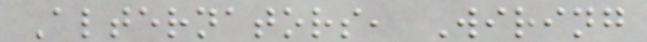Alternators, Wiring
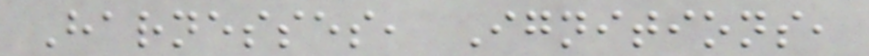Harnesses, Ignitions,
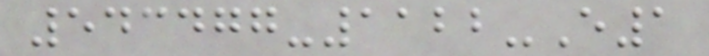543477-1122-E1
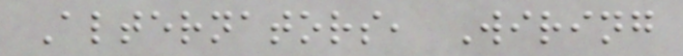Alternators, Wiring
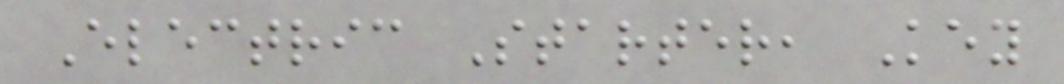Electric Starter, Key
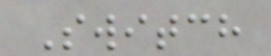Switch
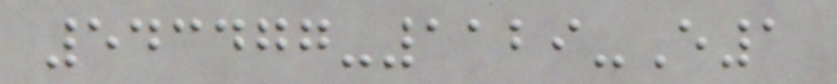543477-1129-E1
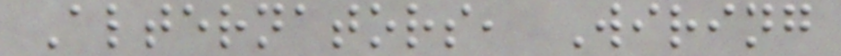Alternators, Wiring
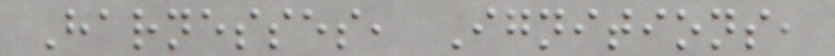Harnesses, Ignitions,
